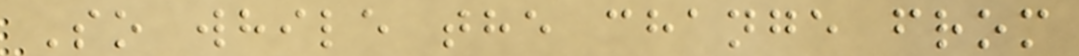So while the change from
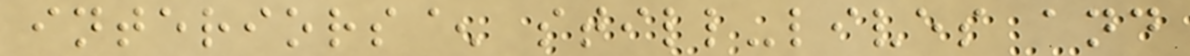interiors^ still-lives and
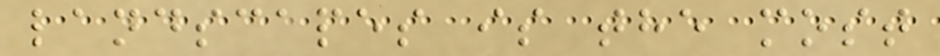landscapes is the most
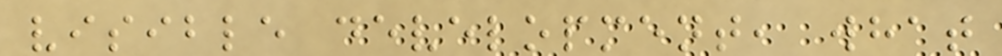visible development, what
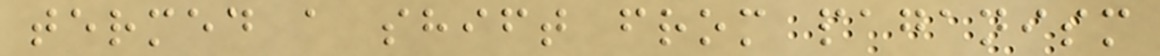termed a shift from paganism
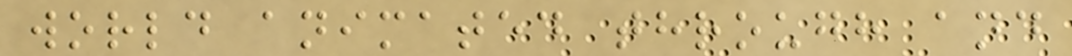world animated through and
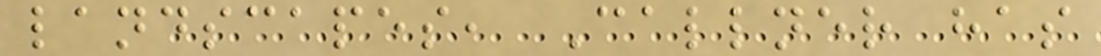landscapes, Callner has
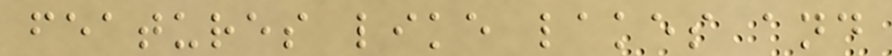features like lakes and
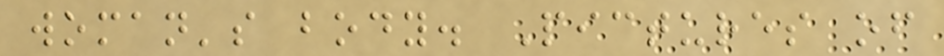woman's body. Pictures of
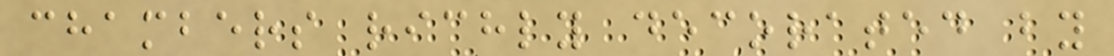chambers richly decorated by
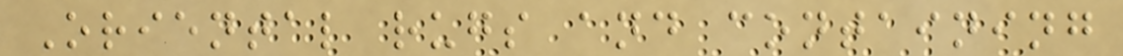Oriental rugs and containing
